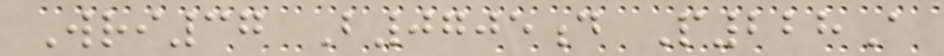Wri37 B0705d P228A
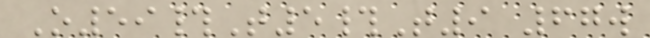O59#T5#T9 67w
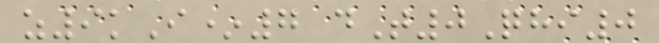z9kI*7 dT0Qhi0
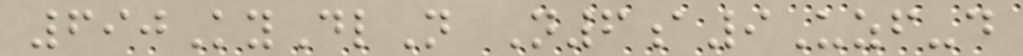690KyDlN N6a9Uzf-d
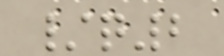/q2
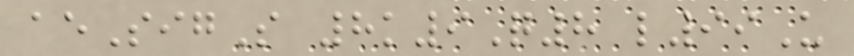aeSigS 8k9Q8 l99U
